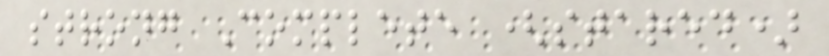strong Complete (stared)
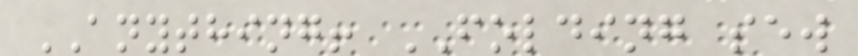ANYTHING! FOLDING sew
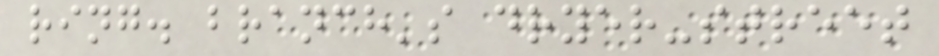ring. branch's dryer-street
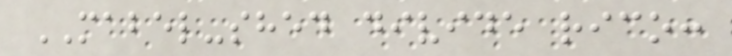MABEL-shed divide rico:
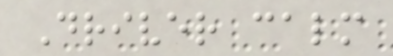Driver calm
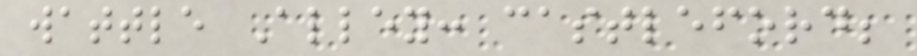wattle Alley: castleford;
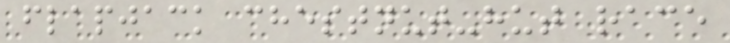flapjack chestnut-hut race
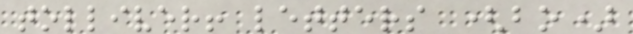tolliver! letters (bo)
